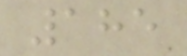185
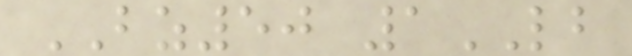BZ50 1LB
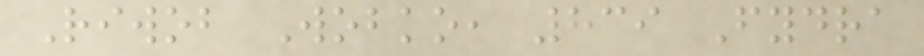Riwob Wobko, 839 Fydra
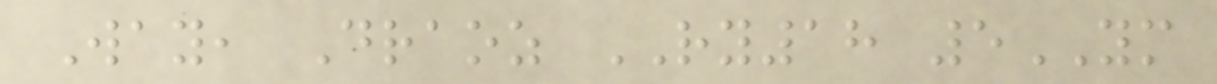Way, Draoz RY18 5YM
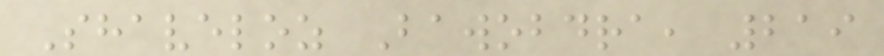Shaveloz Bawobdra, 219
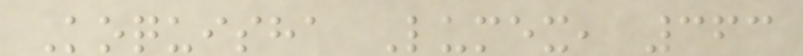Koquisha Lumex, 363
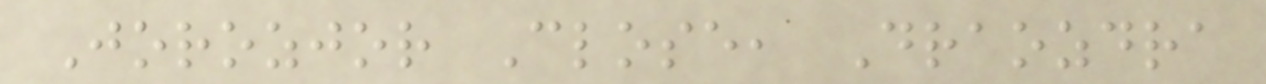Jorozjor Close, Draozdra
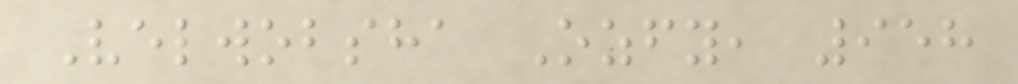Velwobsha Ozfy, 958
